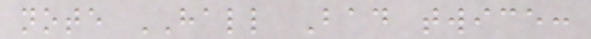note HALL Bad twice:
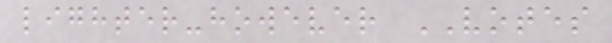lighter-however VOTES
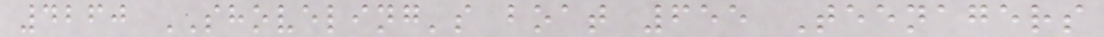4260 SHOVELING's boat 655 Teenagers
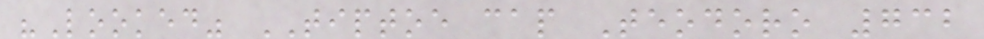"Looked" TIPTOE cap Teodoro 732
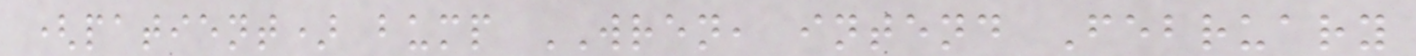(patient) bump WREN, intend February
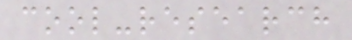cool-research
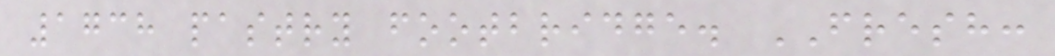1738 pastry footbridge. FRESH:
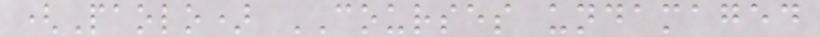(Paolo) COURSES undamaged
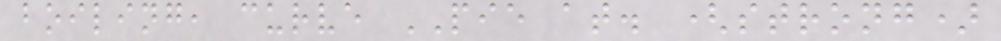boiling, curve PIE at. (strong)
